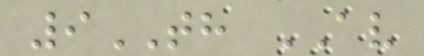9TH AV
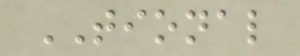TIONAL
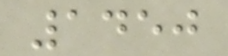1450
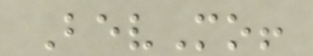BevMo!
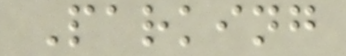Parking
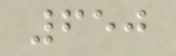650
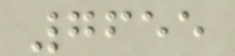7655
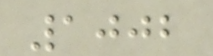1002
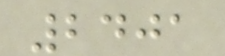2401
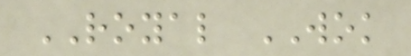ROYAL WOK
